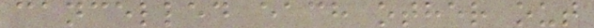cancelled each other out
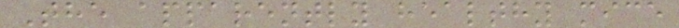The apparently healthy mice
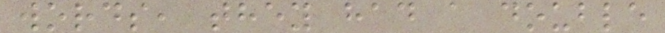words, they had a double
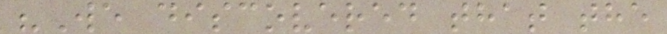"We discovered that the
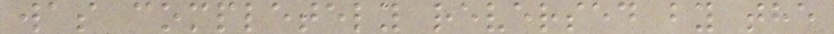was completely reversed by the
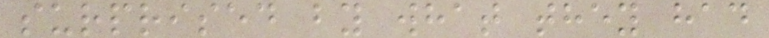surprised by what they had
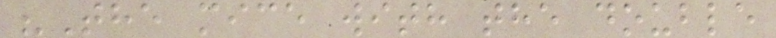"The mice with the double
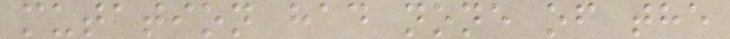mutation had none of the
